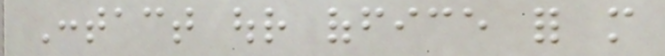Contact our office for more
